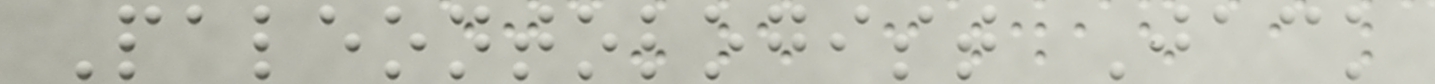Paleontologist Jack
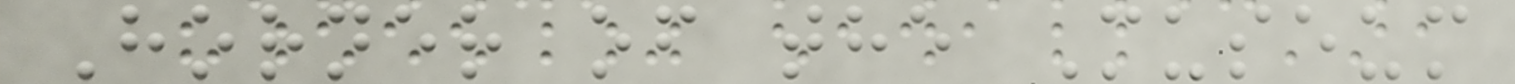Horner of the Museum
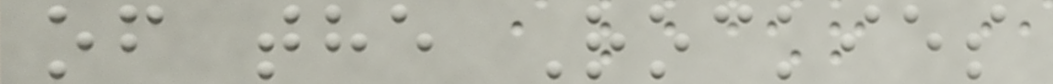of the Rockies
